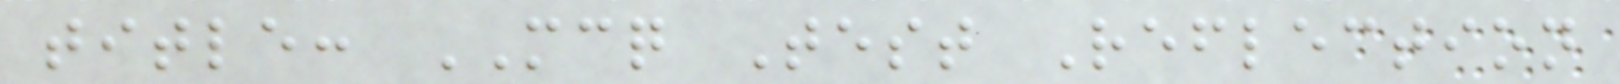title: MCQ Test Reflection
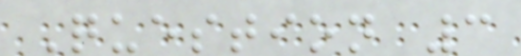Question 3
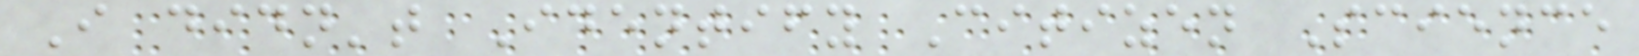I didn't Identify Citizen Science
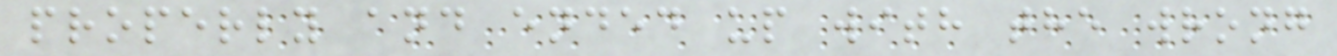properly and ended up with the wrong
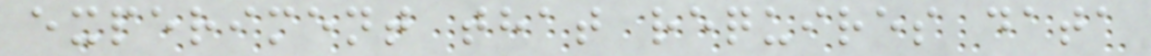experiment that requires data
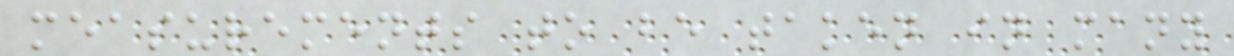measurements to be taken in many
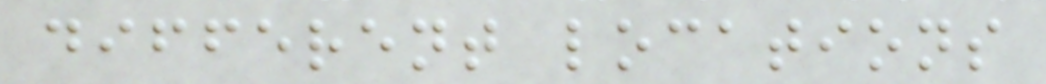different locations
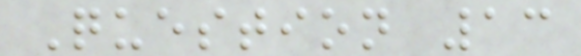Question 13
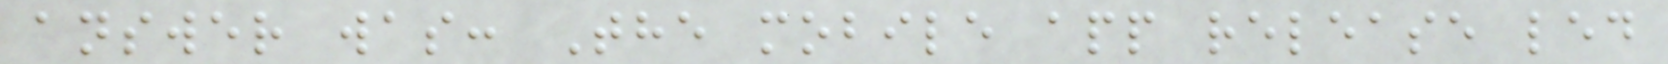answer was: The mobile app release led
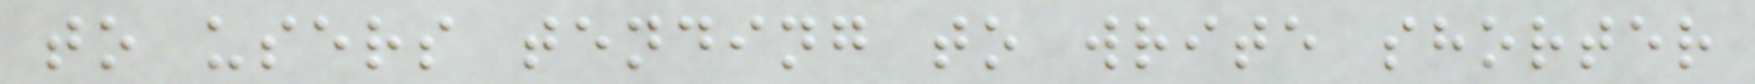to users tending to write shorter
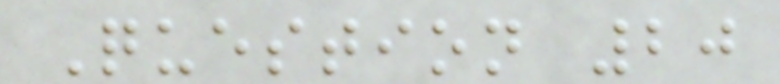Question 20
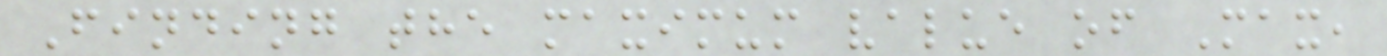Finding the maximum value of Max,
